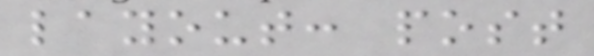layout: post
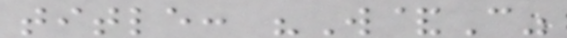title: "W&C"
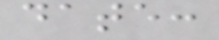date:
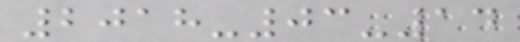2018-03-14
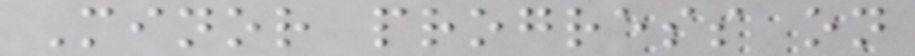Minor progress on
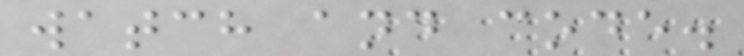watch and code.
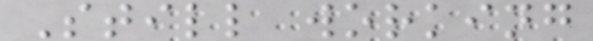Still working
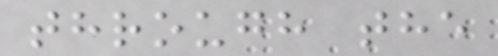through the
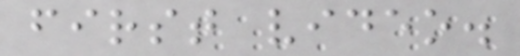first video.
